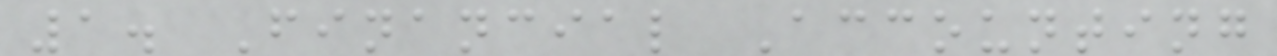1. Financial Accounting
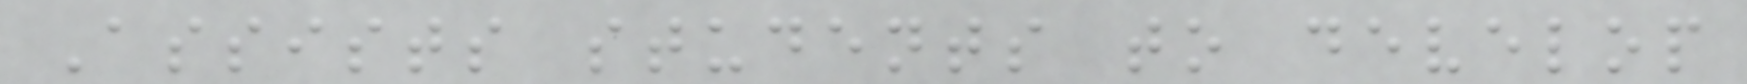Assists students to develop
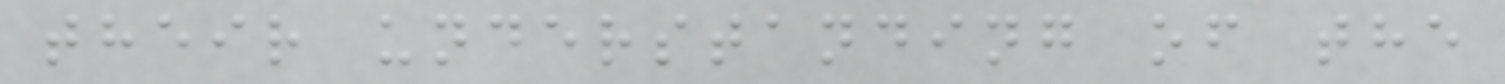their understanding of the
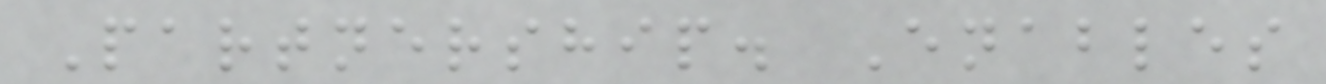Partnership. Enables
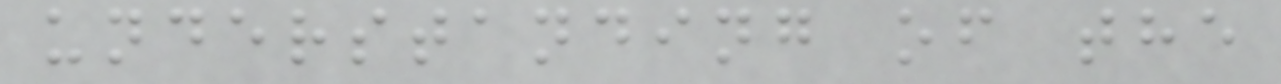understanding of the
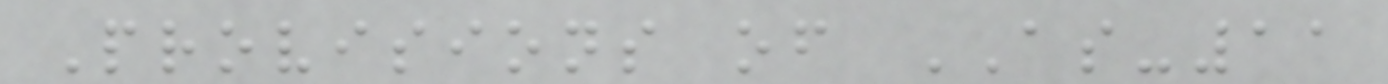Provisions of AS-11
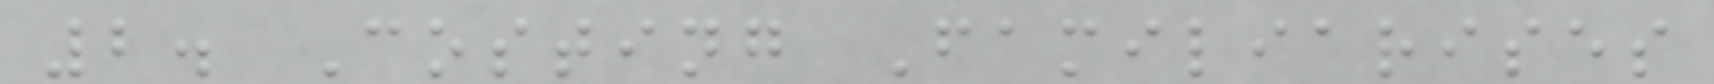2. Costing Familiarises
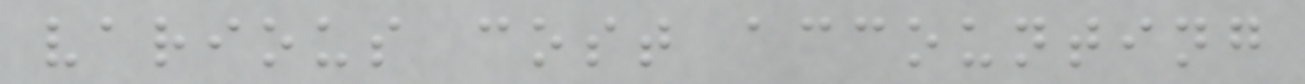various cost accounting
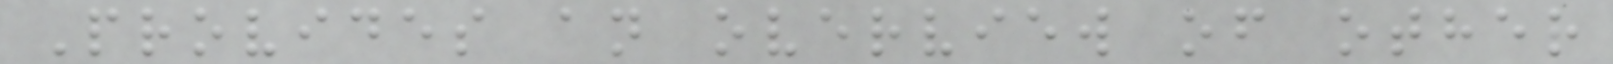Provides an overview of other
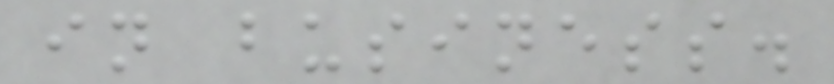in business.
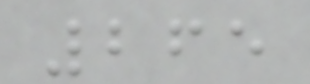265
